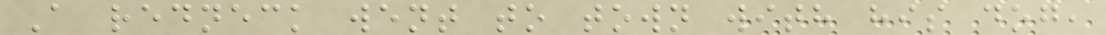A redneck went to town with his dog,
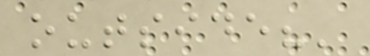outside?'
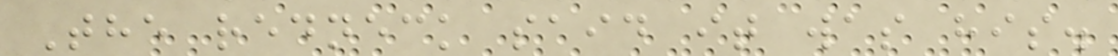The redneck said it was his.
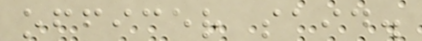officer said.
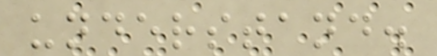understand.
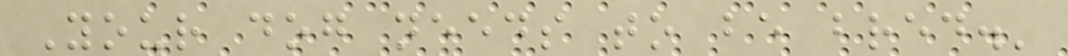Your dog needs to be bred.'
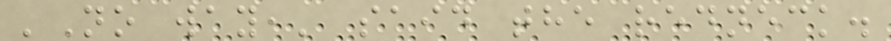'No way,' said the redneck.
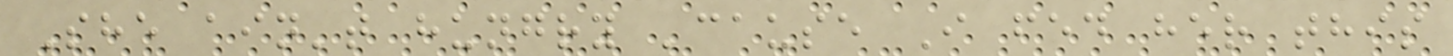She ain't hungry 'cause I fed her this
